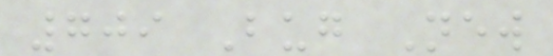709 Bug New
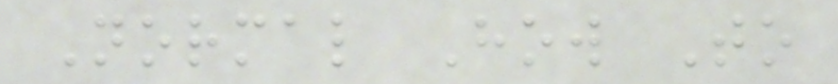Normal How To
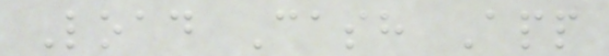Load Cash App
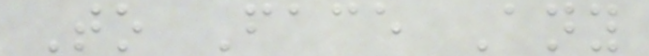To Face Any
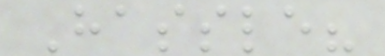Hassle?
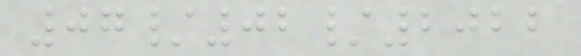07/02/2022
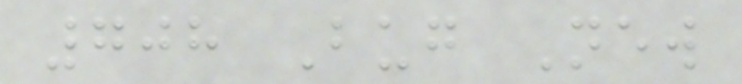708 Bug New
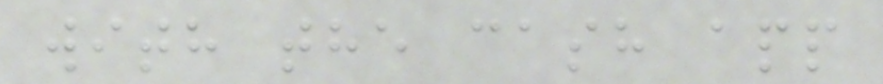with the cash app
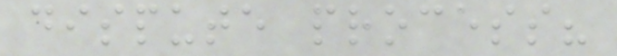dispute process?
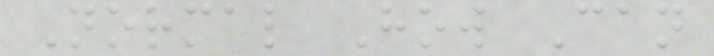Normal How Can
